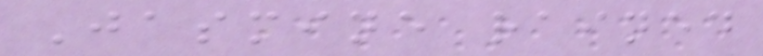Jasmine rained
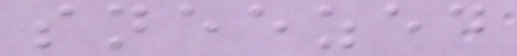sneezed
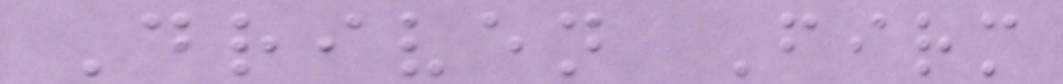Driven Firm
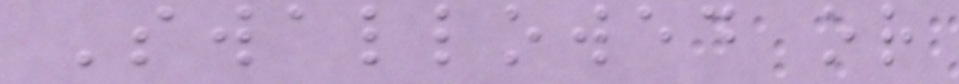Swallowed or
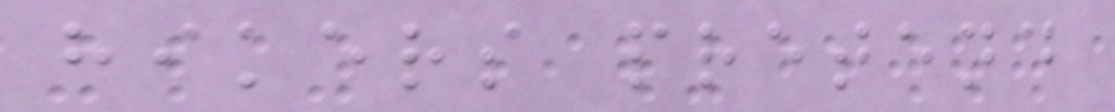hikers pretend
